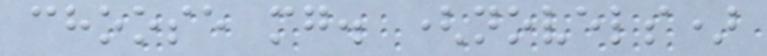choose mg. (novels)
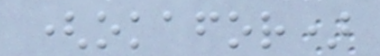(okafor)
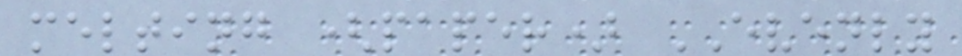melting (paper) EVENLY
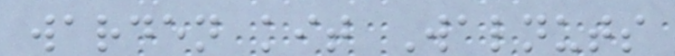warden kit Walnuts
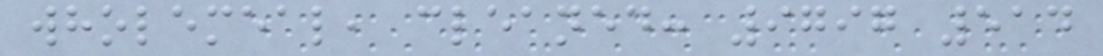wholemeal, cleaned: 9797 514
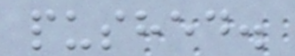pushed.
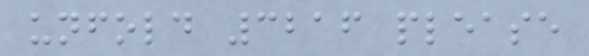unfold 3216 please
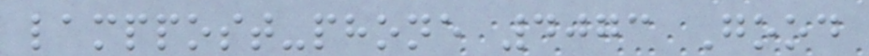lamppost-phone 4073 Good
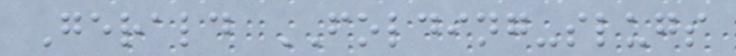Gerald FOLDING-slugs
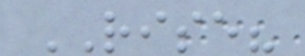RISE?
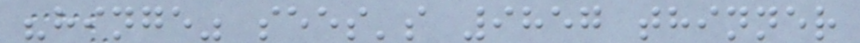"hinge" sees's 9857 thinner
